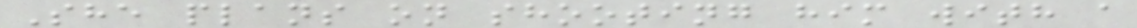She plans on shooting him with a
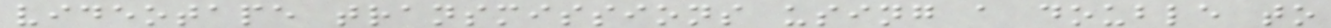videotape transmissions using a double to
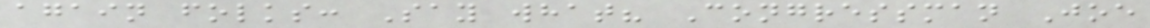again folks: Say what? Congressman Joe
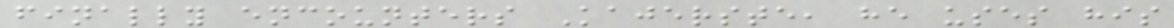finally encounters Kajerste, he uses his
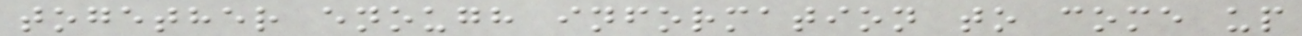together enough information to come up
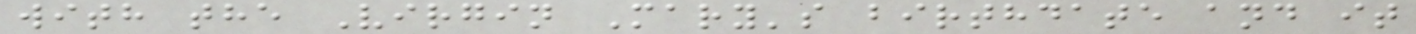with the Virgin Mary's birthdate and it
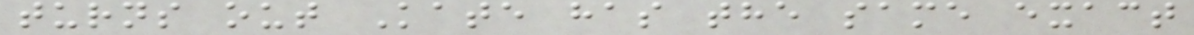turns out Kate has the same exact
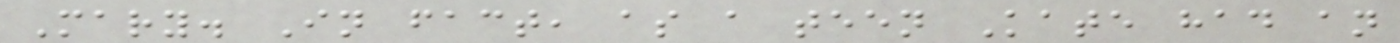Mary. In fact, as a teen Kate had an
